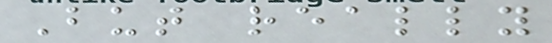But really
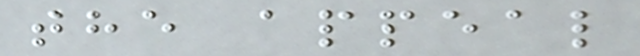the appeal
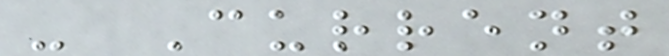- Current
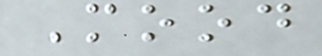Mood
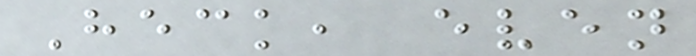Heck, even
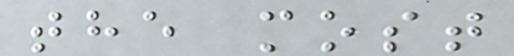the most
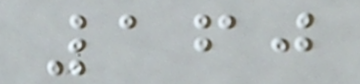160
